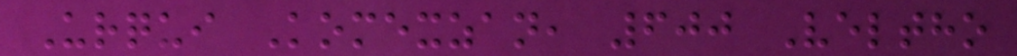Urqui Komexzan, 600 Veltho
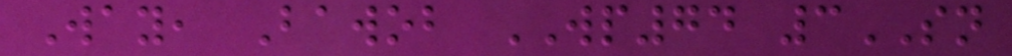Way, Bawob WP74 3SN
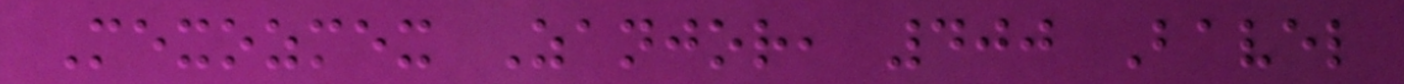Mexozmex Zanjor, 400 Bavel
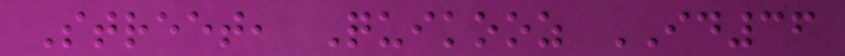Street, Quikooz ID36
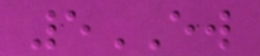5EW
